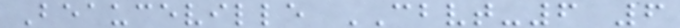Beauceville CBVT-6 6
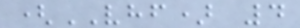(VHF) 4
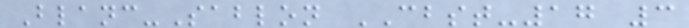Blanc-Sablon CBST-17 3
